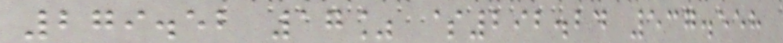279.52 17% $292.24 537.558
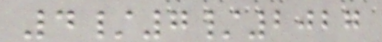4/7/2027
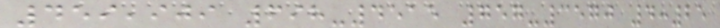459,909 698-4515 757-3570 4:25
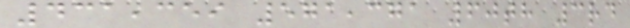431,359 571,371 60th 3rd
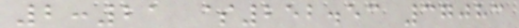2:21 $252.53 37083
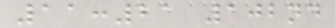11:21 102nd
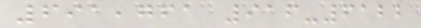691,761 916-6122
